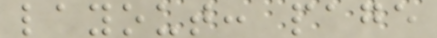layout: page
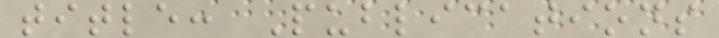title: Publications
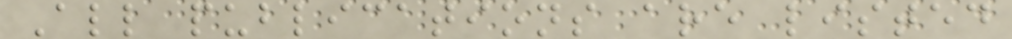All publications are listed
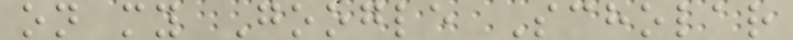on my Google Scholar
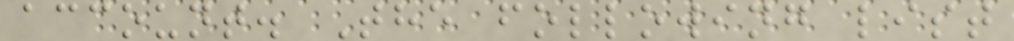account. The following list
